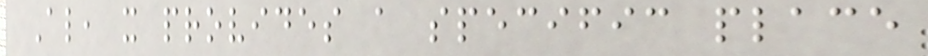Also, it provides a specific place
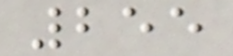255
